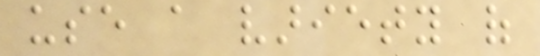use a variety of
